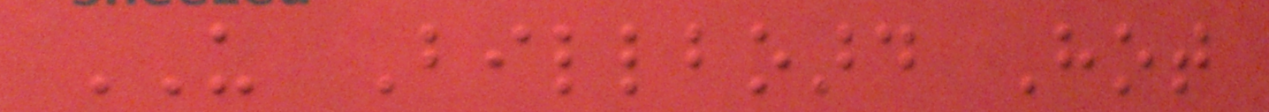US Billboard Hot
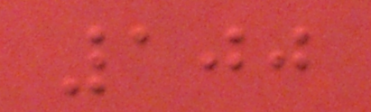100
